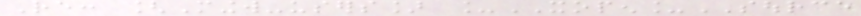Re: [Mingw-users] _XOPEN_SOURCE
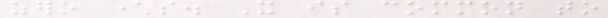zero characters. It is common to
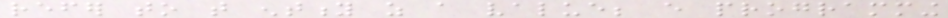refer to that entity as a value; every programming
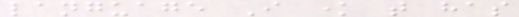language I know that has
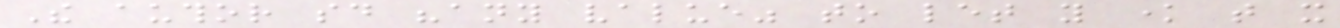The author said "any value" to let you know that it
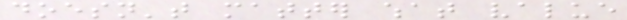doesn't matter what value
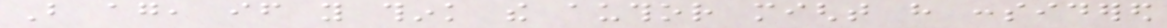But again, if you think the author might have considered
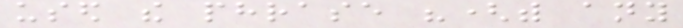used the phrase "(with any
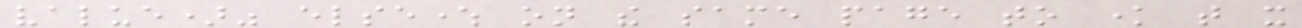value)" elsewhere on the same page to know that it
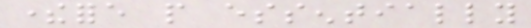therefore people essentially
